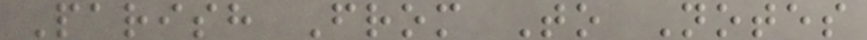Parish From To Notes
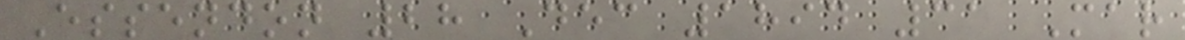Essendon 28 Dec 1894 31 Mar
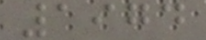1974
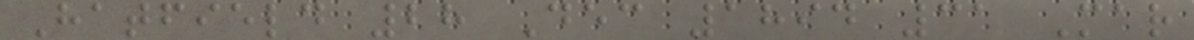Hatfield 28 Dec 1894 31 Mar
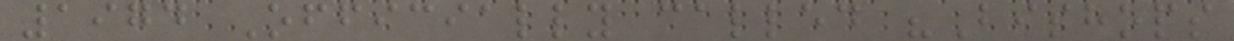1974 Officially called "Bishops
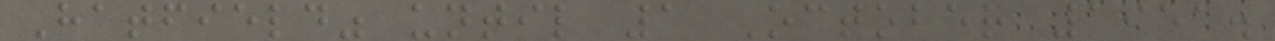Hatfield" until 1 October 1951.
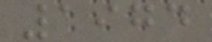1974
